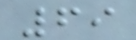69
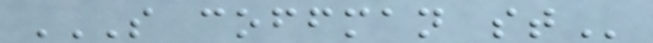S COFFMAN ST
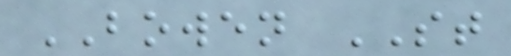BOWEN ST
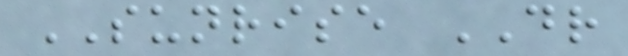SUNRISE DR
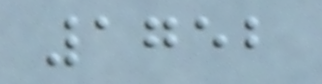1752
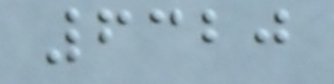6320
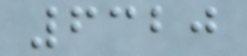6320
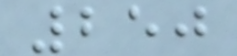250
